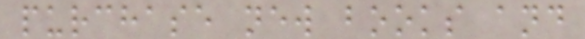purchase new books and
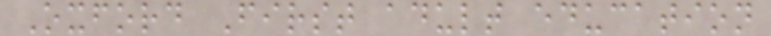Oxford First adult education
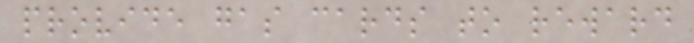provide gas cards to reward
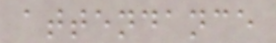attendance
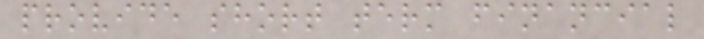provide short term financial
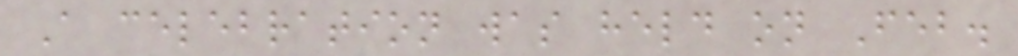A celebration was held on Feb.
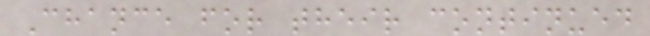Chance for their continued
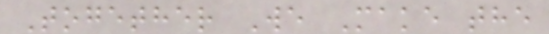Together We Make the
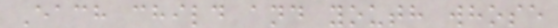Each child and youth whose
